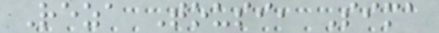Reza Tousi, Sima
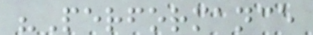"Performance
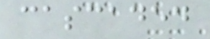cascaded
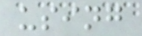using
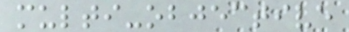multi-objective
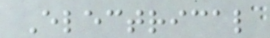Electrical
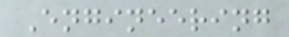Engineering
